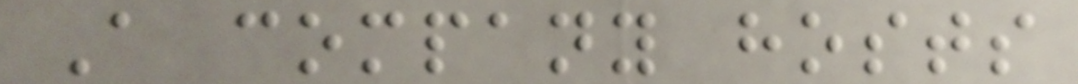A company hosts
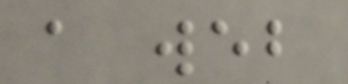a web
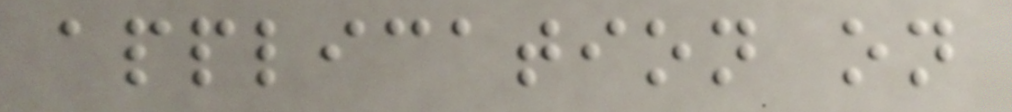application on
